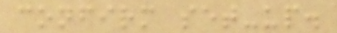confirm set-up.
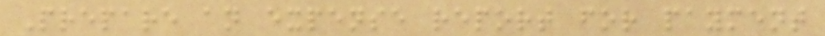Prepare an expense report for payment
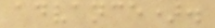advance).
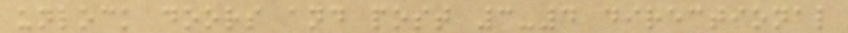unlock doors and post 3-4 directional
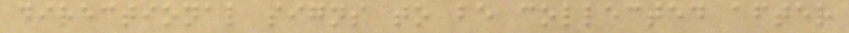directional signs to be collected after
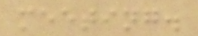meeting.
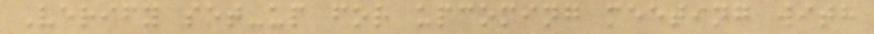Verify set-up for upcoming meeting with
